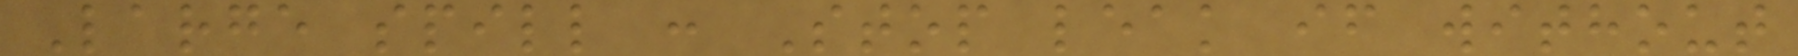Large spill : Stop leak if without
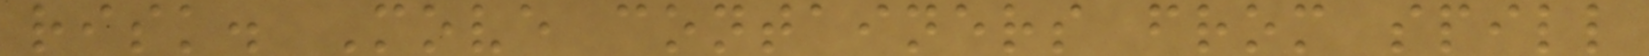risk. Move containers from spill
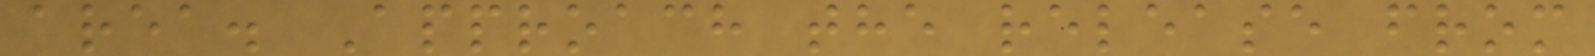area. Approach the release from
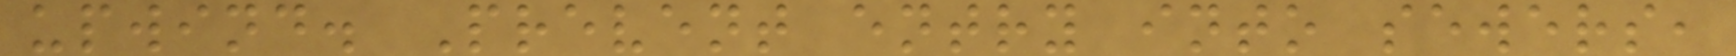upwind. Prevent entry into sewers,
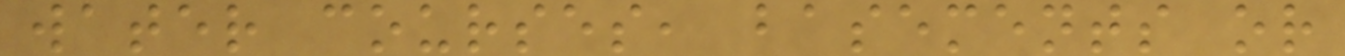water courses, basements or
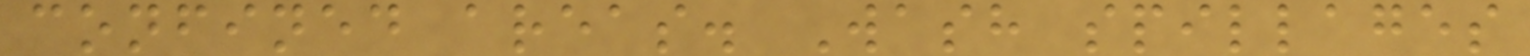confined areas. Wash spillages
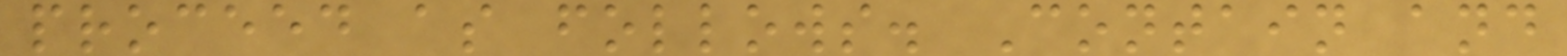proceed as follows. Contain and
